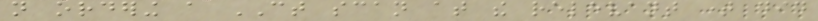not ordering a CT scan at the relevant time did
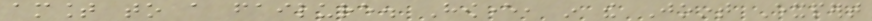amount to a failure. However, in the Joint Expert
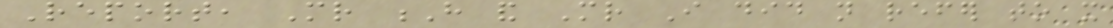Report, Mr H and Mr I did not refer to it
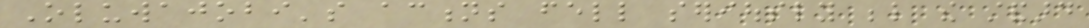Oluwajobi's actions fell seriously below the standard
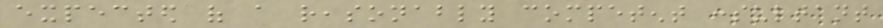expected of a reasonably competent consultant
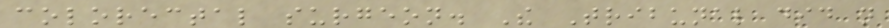colorectal surgeon. The Tribunal did not
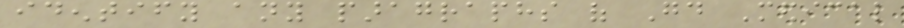identify any paragraphs of Good Medical
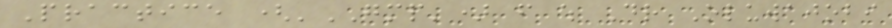Practice ('GMP') from which Dr Oluwajobi
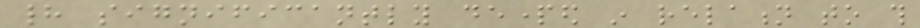had significantly departed in relation to this
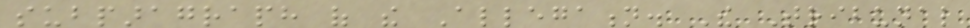subparagraph of the Allegation. The Tribunal
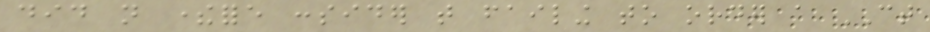did not therefore consider that failing to order a CT
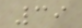39
